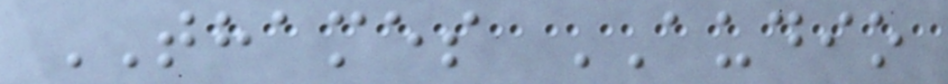THAMES AUDIO
